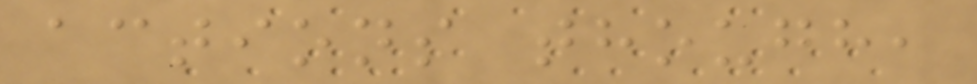actions though,
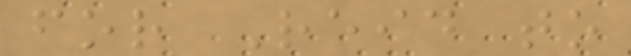for Reid to
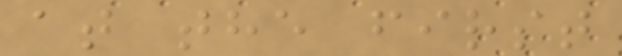at the first
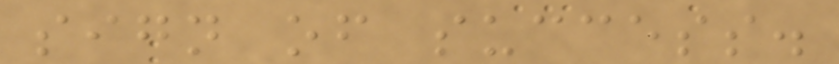sign of success.
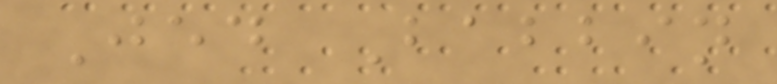Jed Babbin
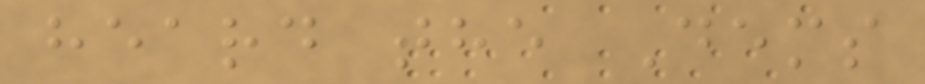heard the Dems
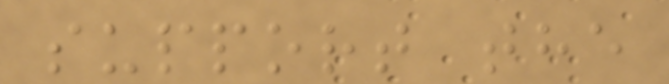support the
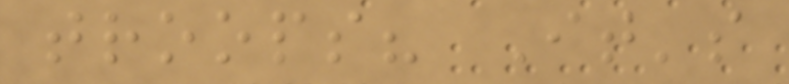troops? It's
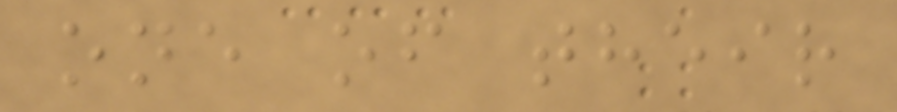one of their
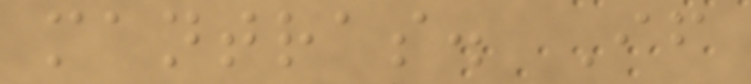mantras. If
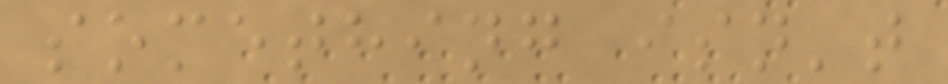something isn't
